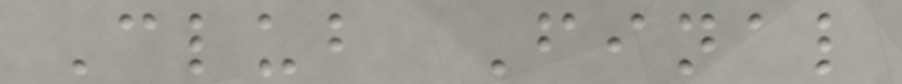Club Final
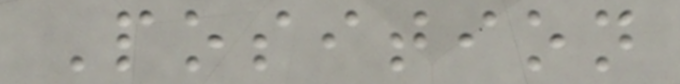Position
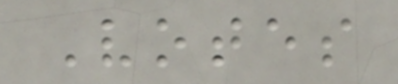Votes
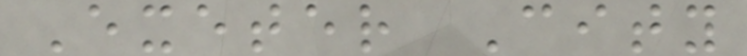Exeter City
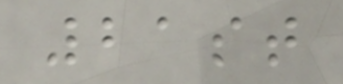21st
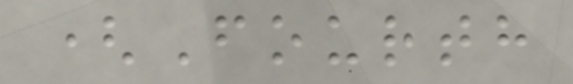(Fourth
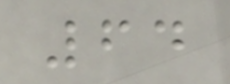64
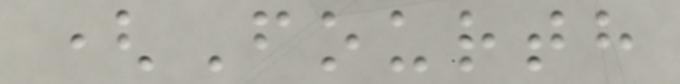(Fourth
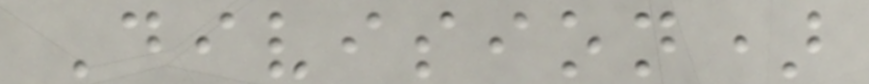Division)
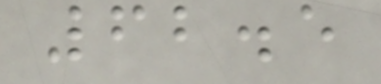62.5
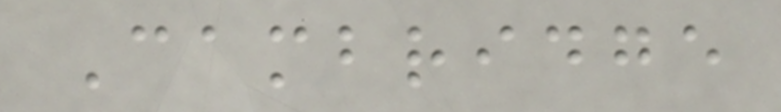Cambridge
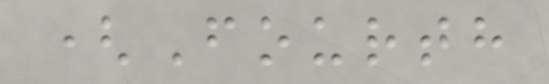(Fourth
